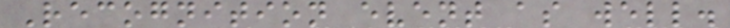Recognition event as well.
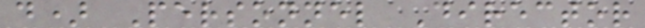d) Personnel Director
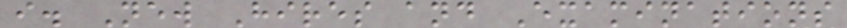i. New Hires and Examinations
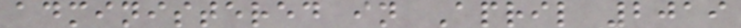administered in April 2019
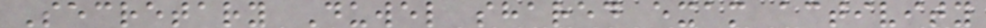Secretary Duwel shared exam activity
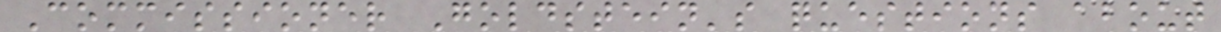Commissioner Goldstein's questions about
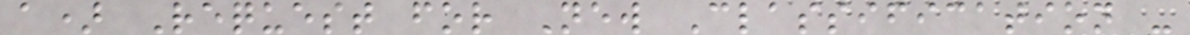a) Request for New Classification -
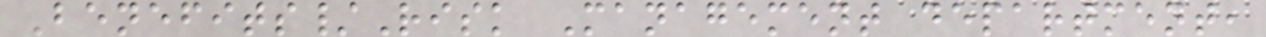Benefits/Risk Management department,
